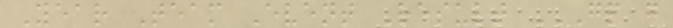Year Team Event Result GP G
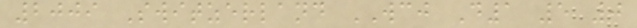2009 Switzerland WCJ D1 5 0
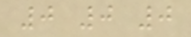0 0 0
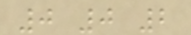0 0 2
